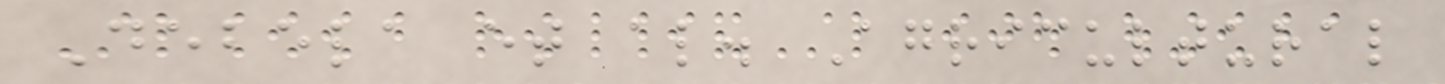Debela et al. Agricultural
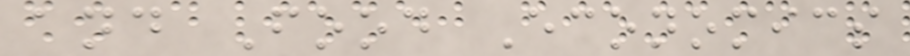and Food Economics
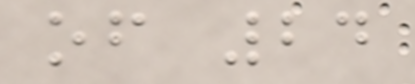of 24
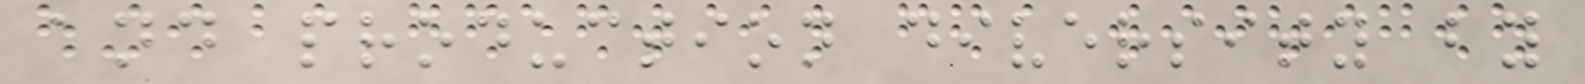and production diversity by
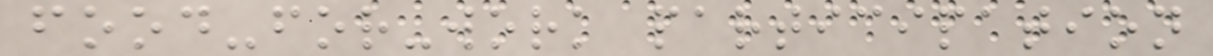food-for-work participation
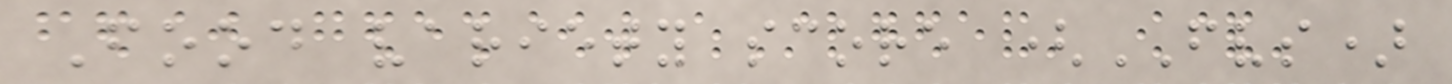Food variety score (FVS)
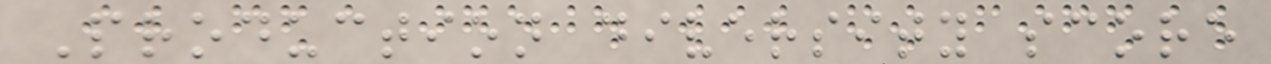Production diversity score
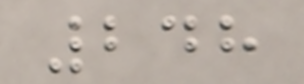248
